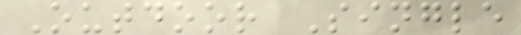Outdoor Single
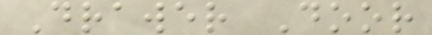Drawer Door
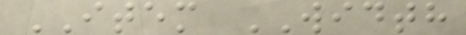ITEM WIDTH
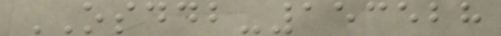OSDDB-153528
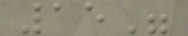15"
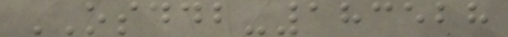OSDDB-183528
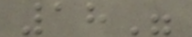18"
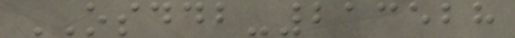OSDDB-213528
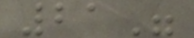21"
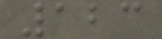123
